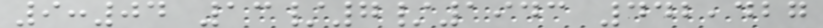9:04 13/7/1943 442,427
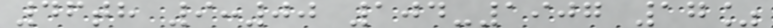46th 9:00 104-1907 17%
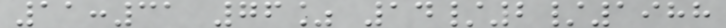11:31 76% 14/2/1988
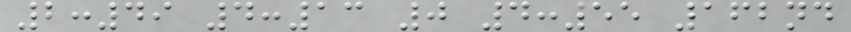2:49 4:13 0 4:55 162nd
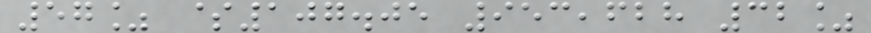57% $107.05 953,628 32%
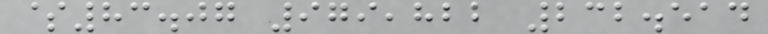$83.07 979,822 232.514
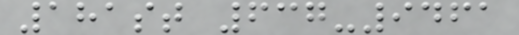181st 637-9461
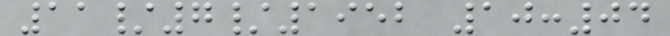11/7/1952 10:04
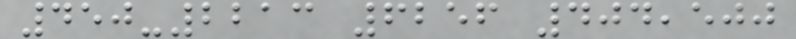450-2213 6256 404,500
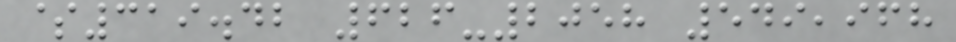$319.42 626-2058 549,968
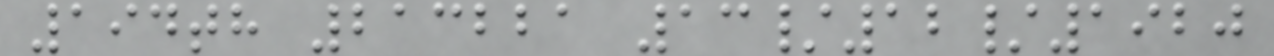194th 213221 13/12/1920
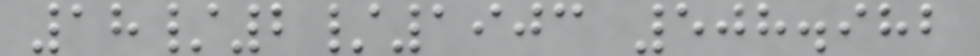18/2/1903 508.982
